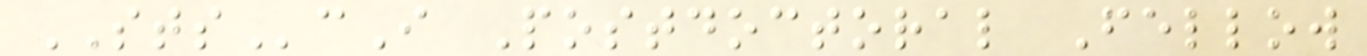STScI Postdoctoral Fellow
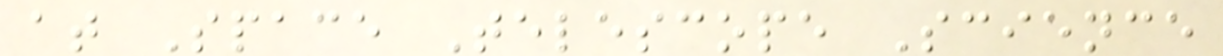at Space Telescope Science
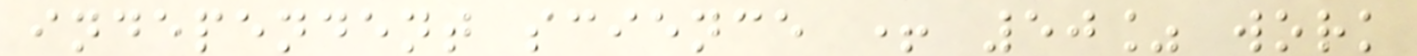independent science + 50% work
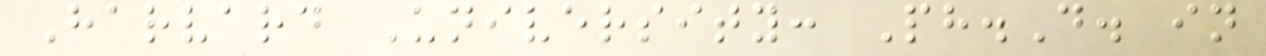Harvard University: Ph.D. in
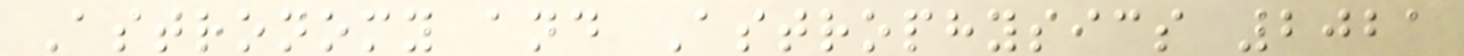Astronomy and Astrophysics 2021
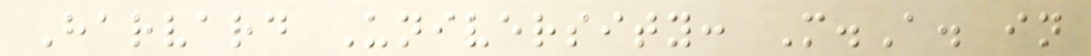Harvard University: M.A. in
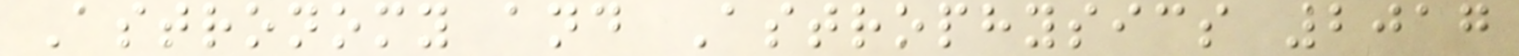Astronomy and Astrophysics 2017
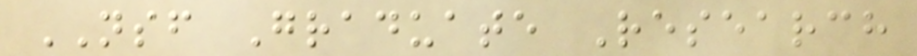NSF Graduate Research
